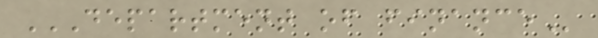DEPARTMENT OF FINANCE
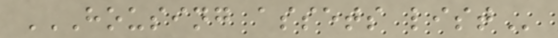HOUSING ASSETS LIST
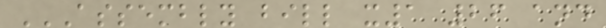ASSEMBLY BILL X1 26 AND
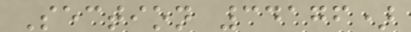Section 34176)
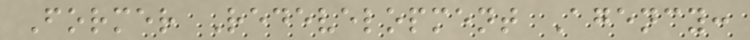Former Redevelopment Agency:
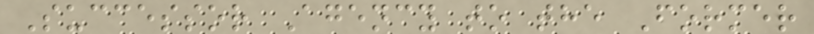Successor Agency to the Former
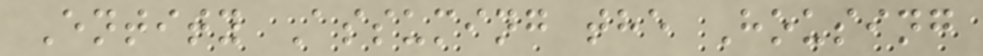Entity Assuming the Housing
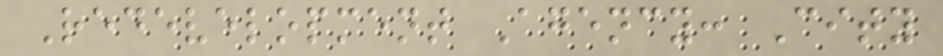Redevelopment Agency: City
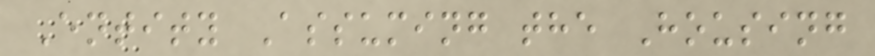Entity Assuming the Housing
